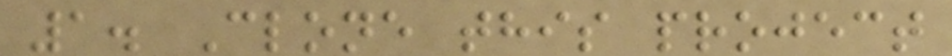1. Clone this project
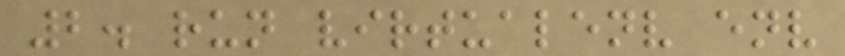2. run virtualenv env
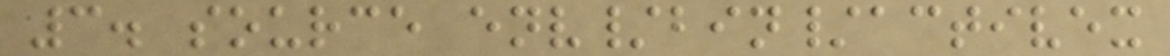3. source env/bin/activex
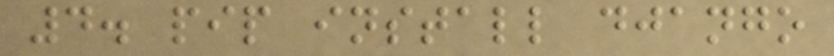4. pip install django
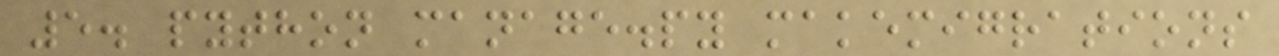5. python manage.py makemigrations
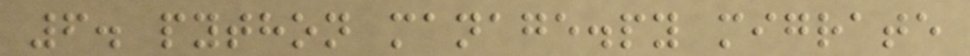6. python manage.py migrate
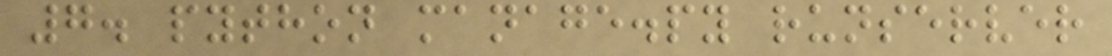7. python manage.py runserver
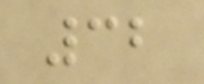32
